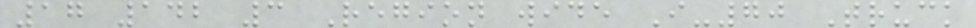17 142 3 Region wide I-70 Truck
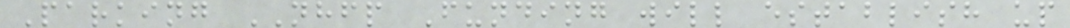Parking NHFP Funding will establish up
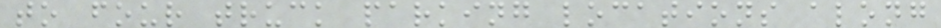to four truck parking locations along
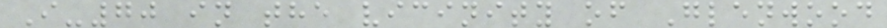I-70 in the vicinity of Glenwood
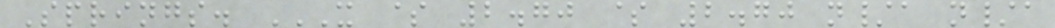Springs. X $ 2.70 $ 2.70 N/A N/A
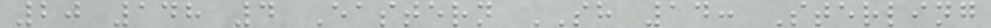20 148 4 Eastern SH 14: Sterling
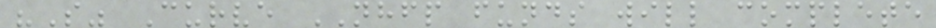"S" Curve NHFP funds will complete
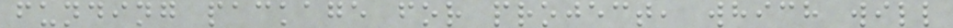funding package for project, which will
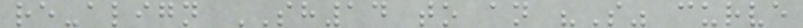re-align SH14 to an "S" curve
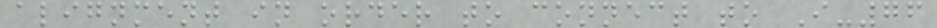alignment in order to connect to I-76
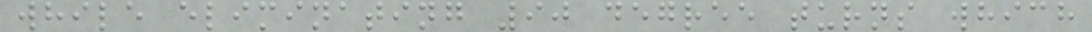while eliminating 90 degree turns which
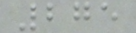275
